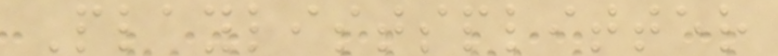Playlistsplitter
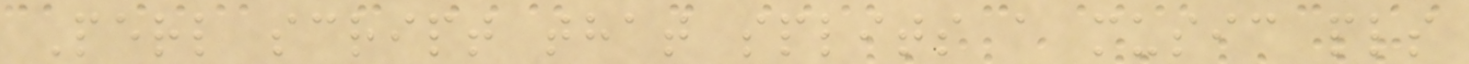Perl script that splits a music pls
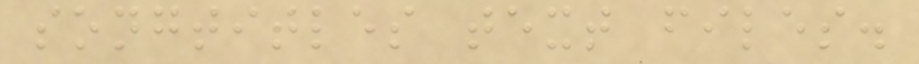songtitles text files.
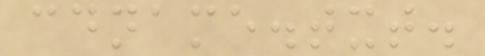cdname.txt.
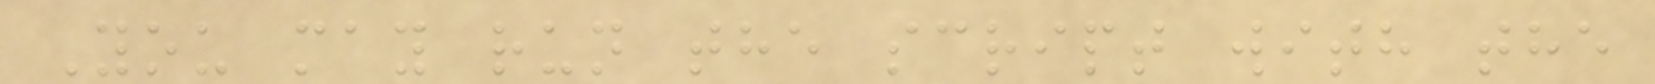You may run the script with the
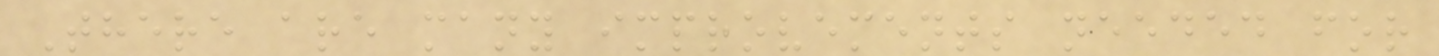There are many improvements needed for
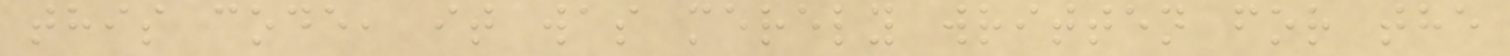this code, it was merely written for the
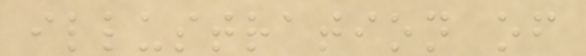illustration of
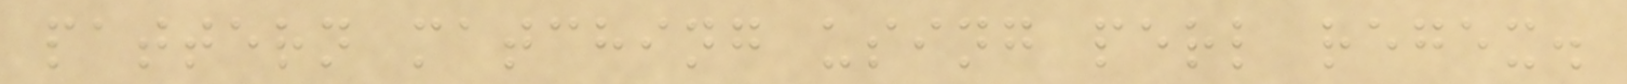pattern matching using perl regex.
